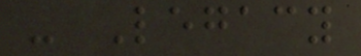- Legacy
